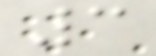3
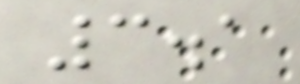3.1
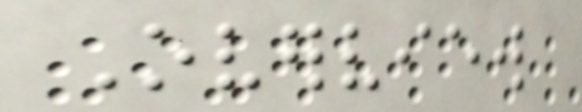Overview
